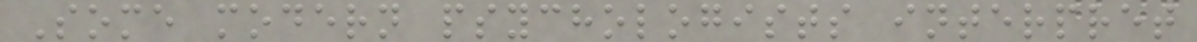Some modern psychologists interpret
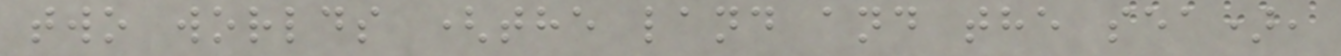two worlds (the land and the sea),
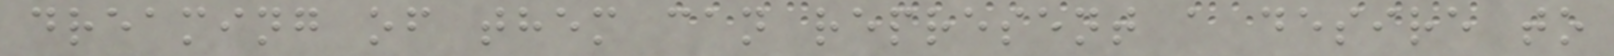dreaming of them can represent a desire to
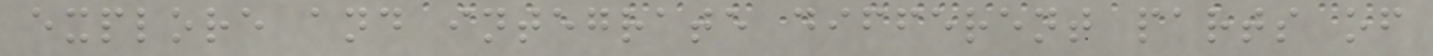explore and integrate different parts of
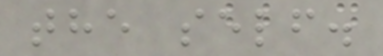the self.
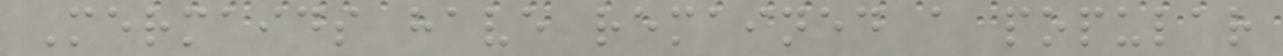Mermaids have remained a popular
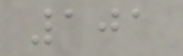101
